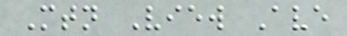Mtn View Ave
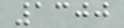1300
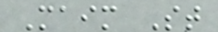Maim St
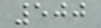500
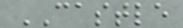CASTLE
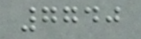7740
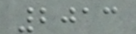2013
